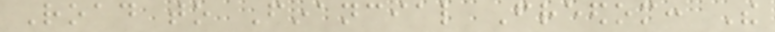Road to Financial Freedom: The
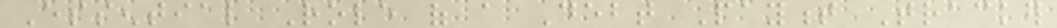Essential Role of a Debt Payment Tracker
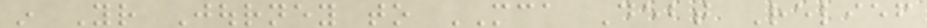in Your Journey to MCA Debt Relief
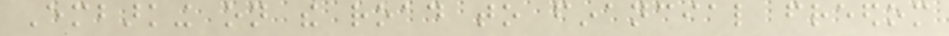Embarking on the road to financial freedom
